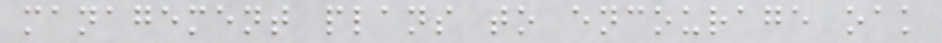management plans to encourage oak
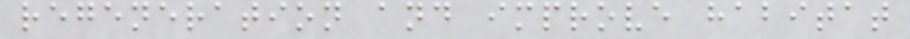regeneration and improve habitat
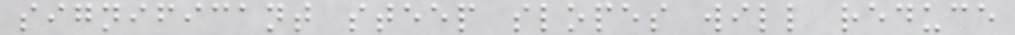significant steep slopes will reduce
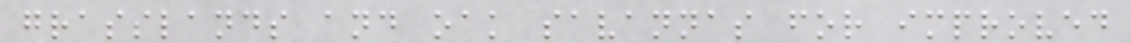grasslands and oak savannas for improved
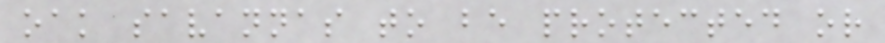oak savannas to be protected or
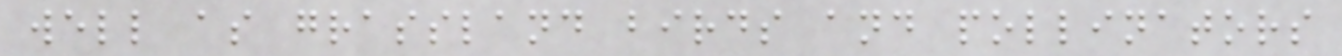well as grassland birds and pollinators
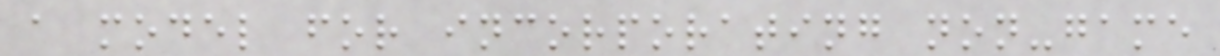a model for incorporating non-game
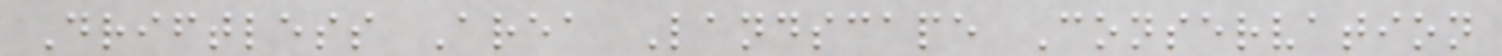Driftless Area Landscape Conservation
